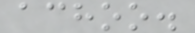achoo.
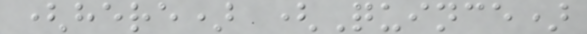(here) (Quince)
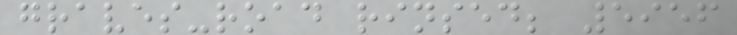graves-road rinsed; 5956
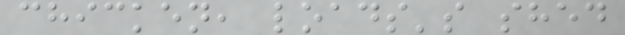chicken, loads's shed
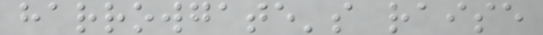harrowgate's raise
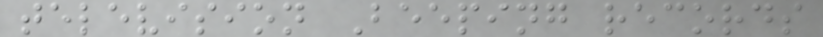television Beeping records
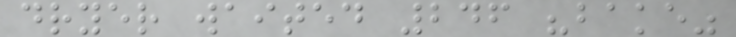dryer waited 246 "bake"
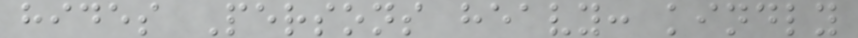hides Persons heavy: kindly
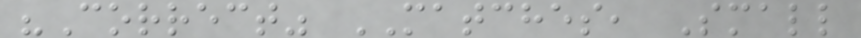"Correct" MATCHES, Small
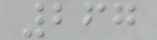267
